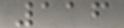116
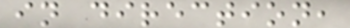in direction,
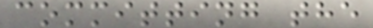committing the
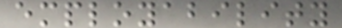employability
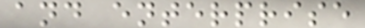and enterprise
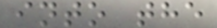into the
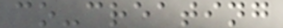co-creating
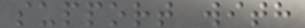support with
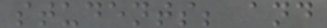students; and
